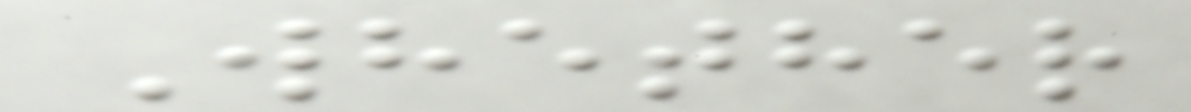Whether
